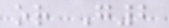or G2
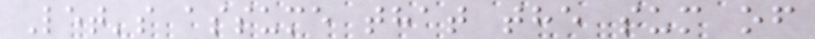Let's assume that the sum of
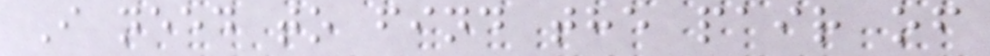I need to find the pair of
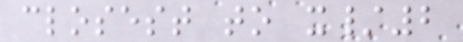closest to x/2
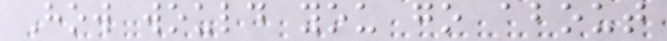How would you go about
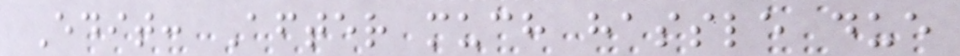Edit: After much hassle due
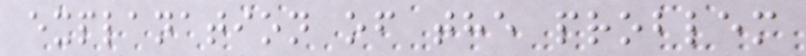explanation of the problem
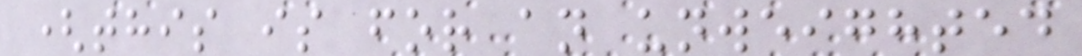(this is for an unweighted
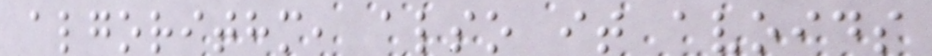algorithm, also it avoids
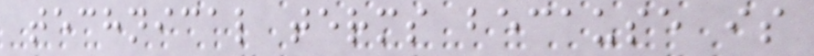technical terms because is
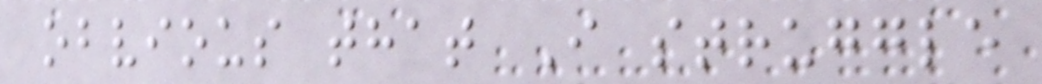obvious that I struggle
